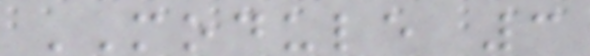MODULE 3
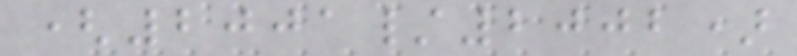(2001/2002)
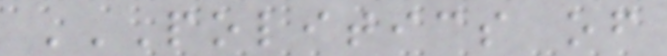POLITICS OF
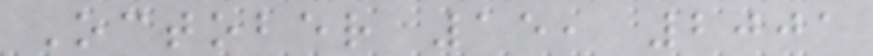October 15, 2001
